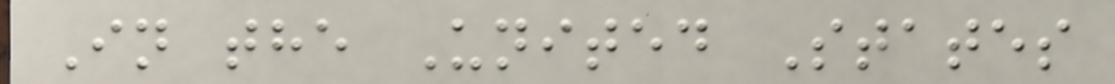In the United States
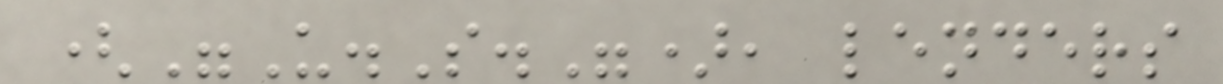("U.S."), lenders
